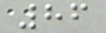86
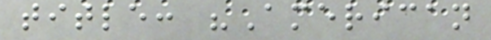title: "American
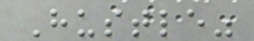Hustle"
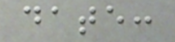date:
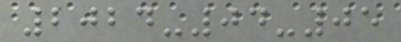2024-04-05
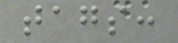tags:
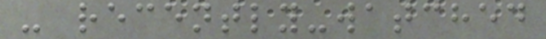- recently-watched
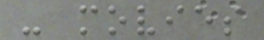- movies
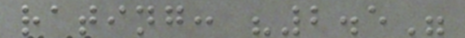rating: "2.5"
